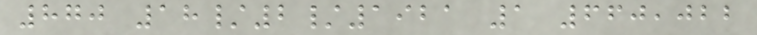870 18/2/1921 1 660,022
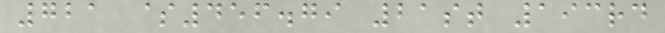721 $456.79 21st 193rd
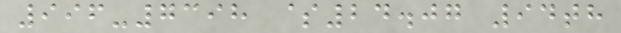996-7398 $24.07 94th
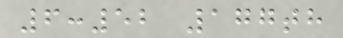6:52 177th
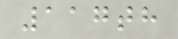117th
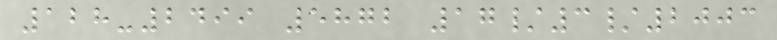128-2499 5872 17/3/2003
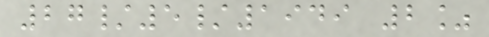27/5/1949 2%
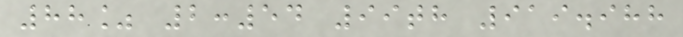88% 2:54 99th 919.988
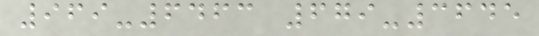969-6463 679-3645
